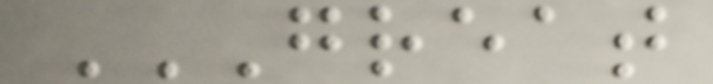GREAT
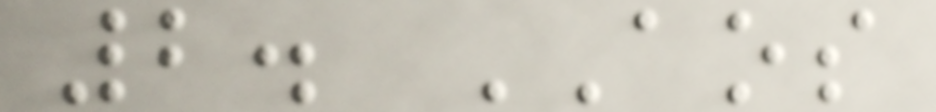2. AOS
